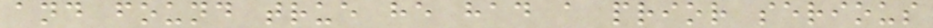and found true he had a prior serious
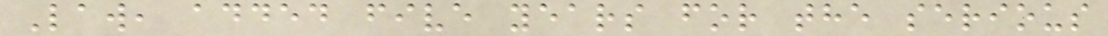Law, added five years for the serious
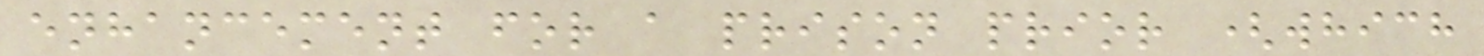enhancement for a prison prior (which
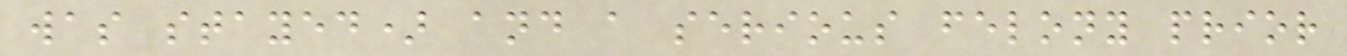was stayed) and a serious felony prior
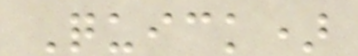Quick)
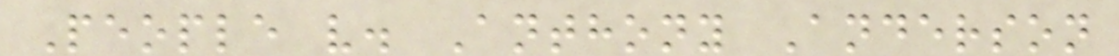People v. Anthony Anderson
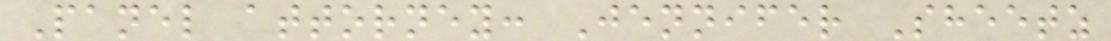Panel attorney: Jennifer Sheetz
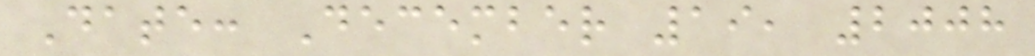Date: December 19, 2008
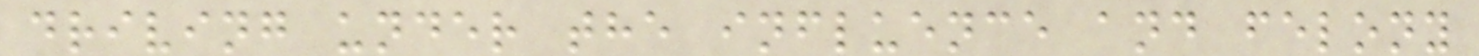driving under the influence and felony
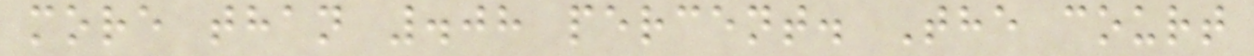more than .08 percent. The court
